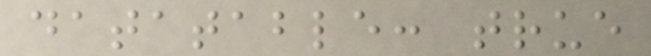datatable: true
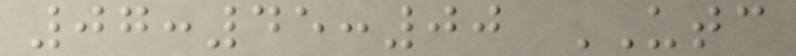07:45:00 UTC
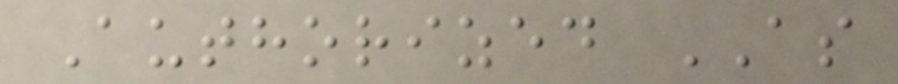Authorized AS
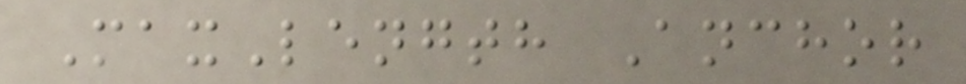MaxLength Anchor
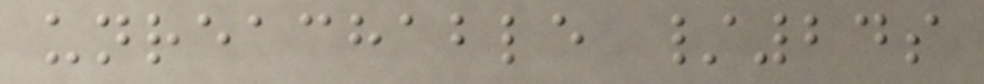unreachable /24s
